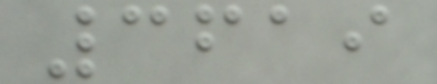3619
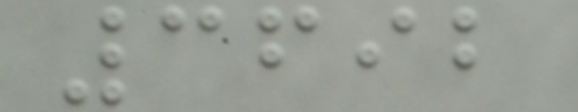3692
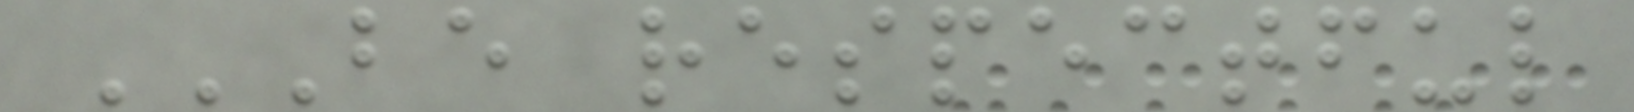BE RESPECTFUL
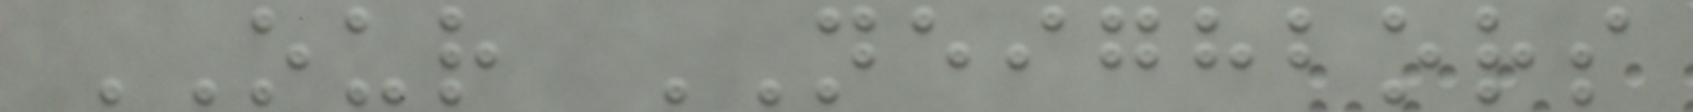OUR NEIGHBORS
